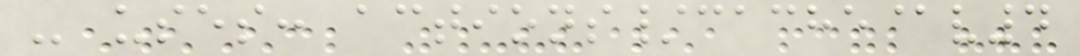- uses: actions/cache@v4
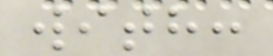with:
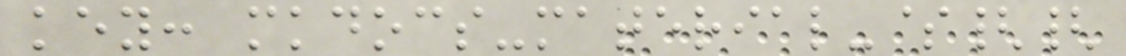key: mkdocs-material-${{
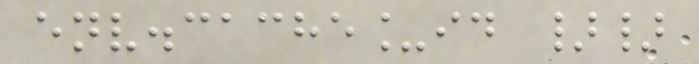env.cache_id }}
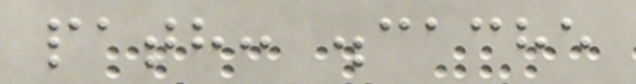path: .cache
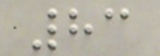83
